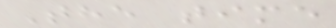The time
